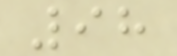98
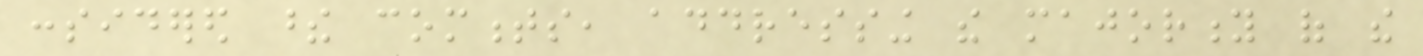considered these comments, addressing the majority of the
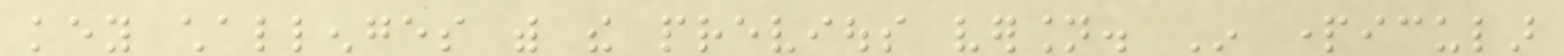key challenges with the previous version. In particular
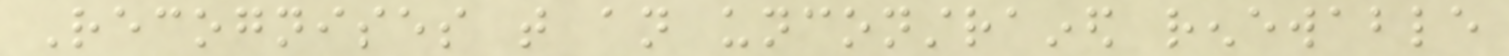Recognises that an unconstrained renewable
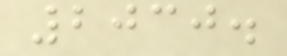2030.
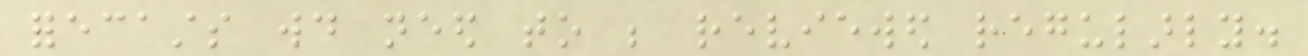forecasts would need to be reviewed regularly.
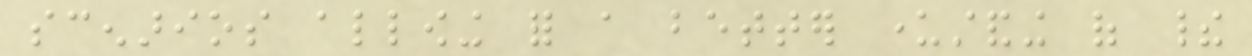scenarios allowing for a better understanding of their
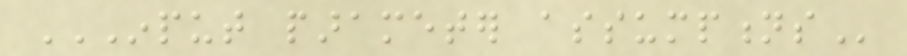INPUT PARAMETER ASSUMPTIONS
